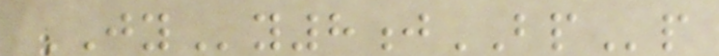JYy8jBPp
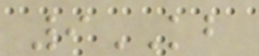9KB
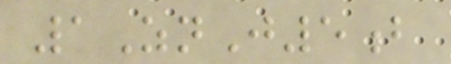1ZnJ5b
